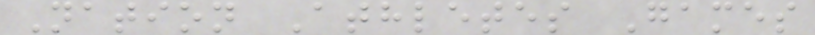Nation Athletes Games
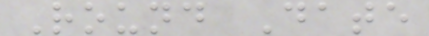Round Date
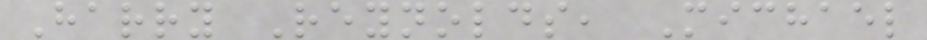Harry Reynolds, Michael
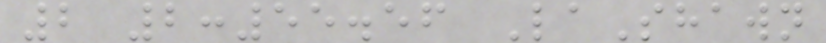2 2:55.56 LaShawn
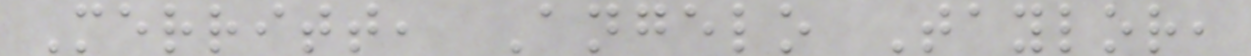Merritt, Angelo Taylor,
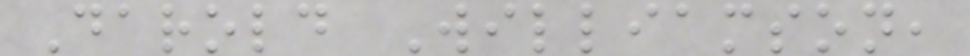Darold Williamson,
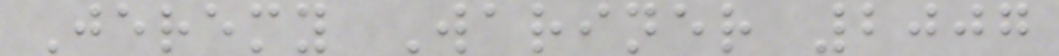Jeremy Wariner 2007
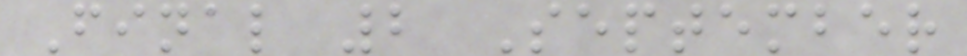Final 2 September
